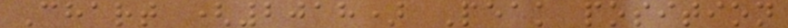Chart (2018) Peak position
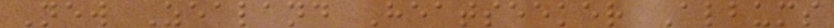New Zealand Heatseeker Albums
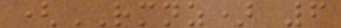(RMNZ) 6
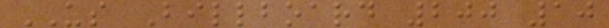US Billboard 200 10
